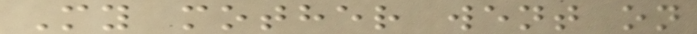My mother went on
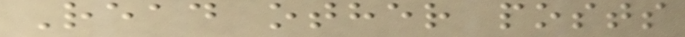Read other posts
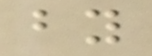by
